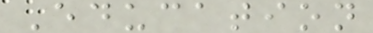Education
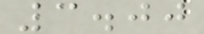3.00
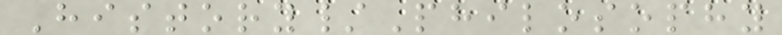History/Philosophy
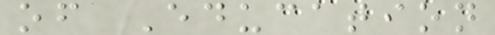of Education
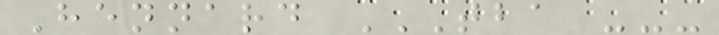Hennard TBA ---
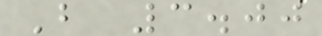B 3.00
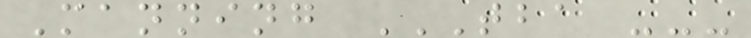Manning TBA ---
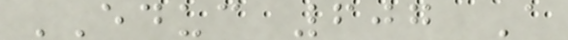EDUC 607 A
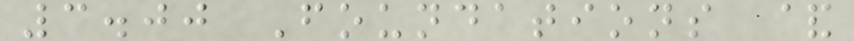3.00 Foundations &
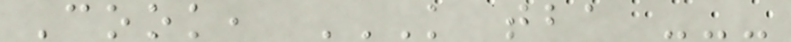Cook, K TBA ---
